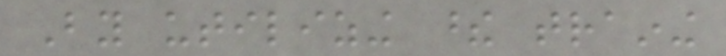By utilizing these training
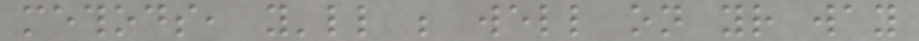methods, you'll be well on your way
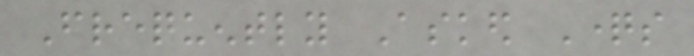Frequently Asked Questions
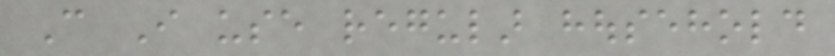Can I use regular household
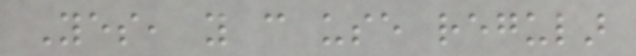Yes, you can use regular
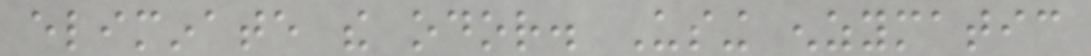eliminate the odor. Using enzymatic
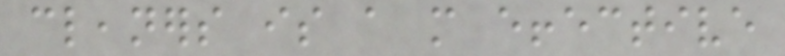cleaners is a more effective
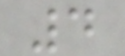4
